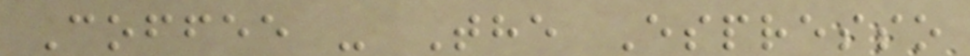Coffee - The Espresso
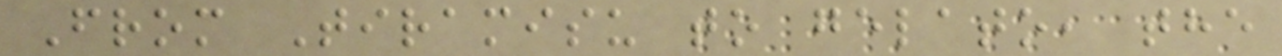From Tiramisu to gelato, the
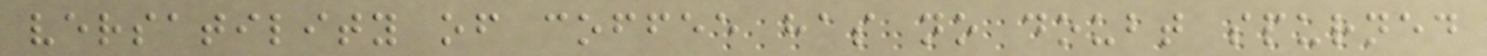versatility of coffee has no doubt spurned
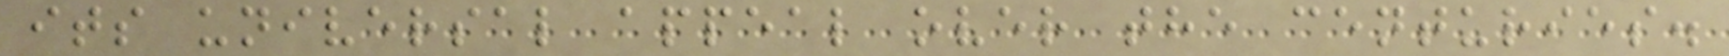its universal appeal over the centuries.
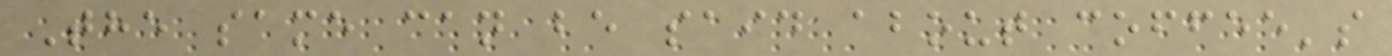The same can be said about coffee's
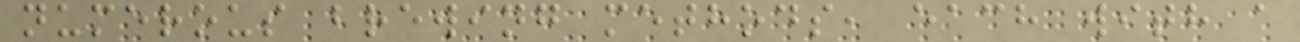numerous brewing methods, each with a
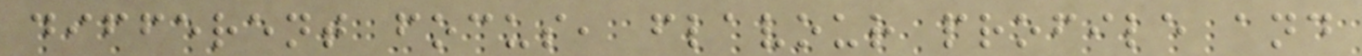different focus, flavour profile and
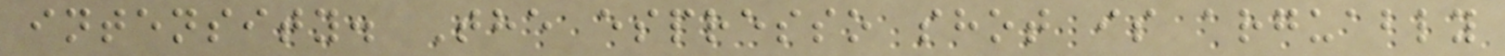intensity. The espresso shot is arguably
